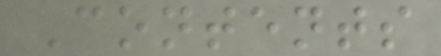Contents
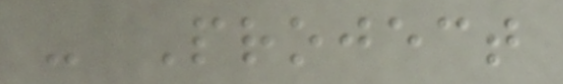- Project
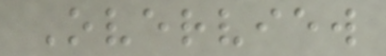Overview
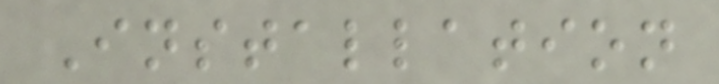Installation
